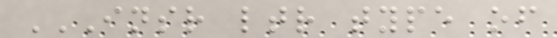INSR LTR TYPE OF
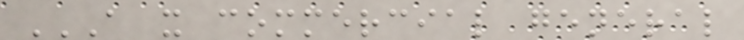A X COMMERCIAL GENERAL
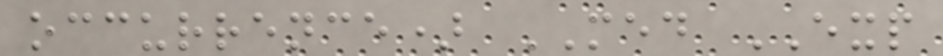occurrence) MED EXP
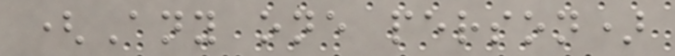(Any one person)
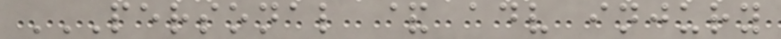PERSONAL & ADV INJURY
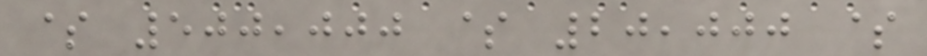$ 500,000 $ 20,000 $
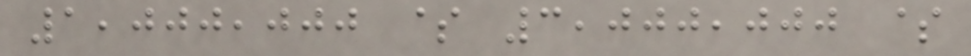1,000,000 $ 3,000,000 $
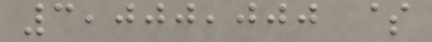3,000,000 $
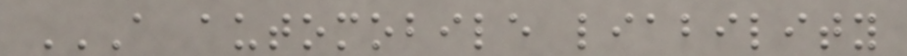A AUTOMOBILE LIABILITY
